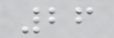26
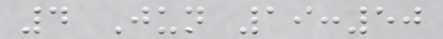4 Jun 19:50
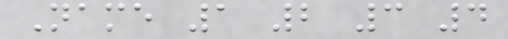Name 1 2 3 4
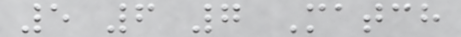5 6 7 Match
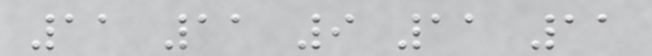11 11 9 11 11
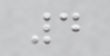4
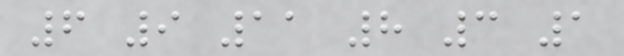6 9 11 8 3 1
